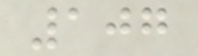107
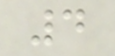4
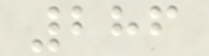286
